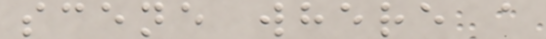scene where a
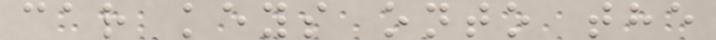car keys onto the
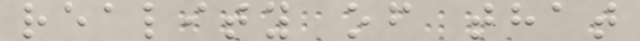reality of that
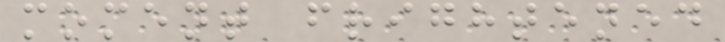moment frightened
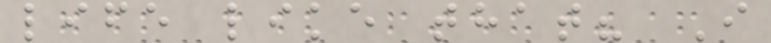life like that? I
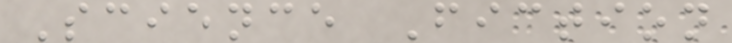Science Fiction
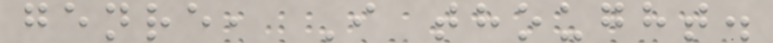genre, I thought.
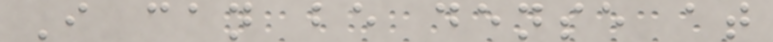I can be dense at
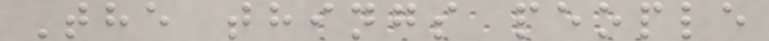The things people
